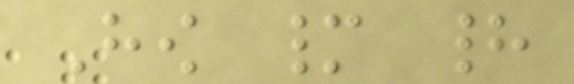How many had
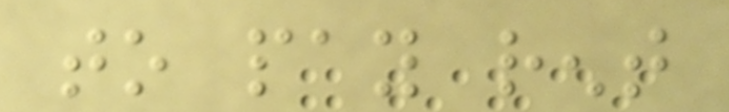to pay rent
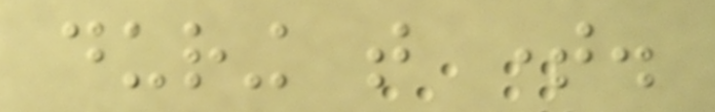during that time.
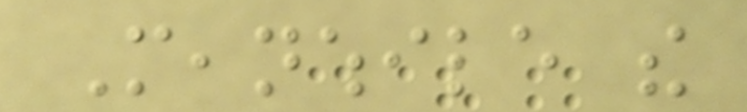Meanwhile the
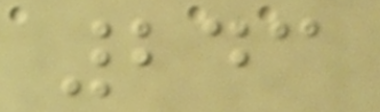243
